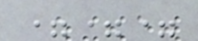===
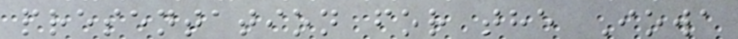presentation for the Iowa
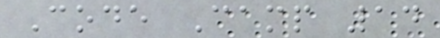Code Camp 14
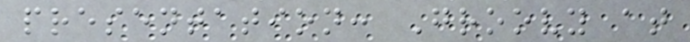presentation: Groovy at
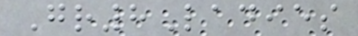Gr8Ladies
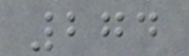274
